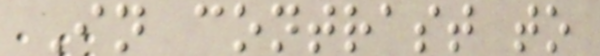In contrast to
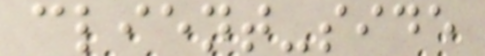client-side
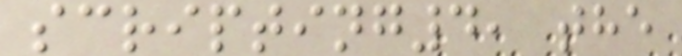scripting4, the
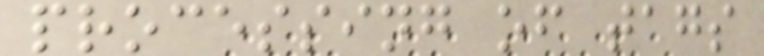processing of tags
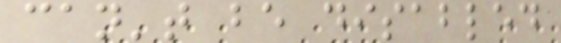can't be disabled
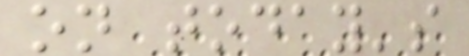on today's
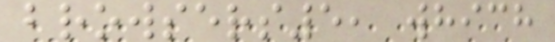browsers5, which
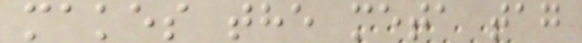makes the meta tag
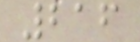216
